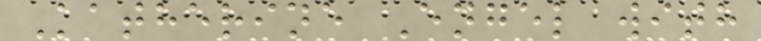Katherine Engel with
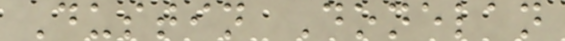Dustin Donelan
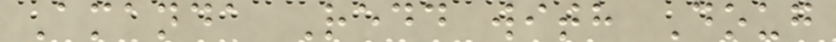Amanda Redd with Doug
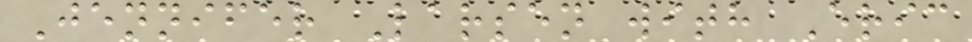Jennifer Larsen with Eric
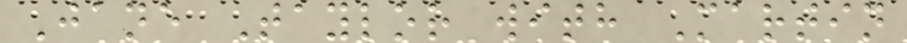Jane Taylor with Martin
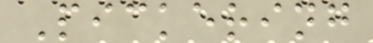Pickering
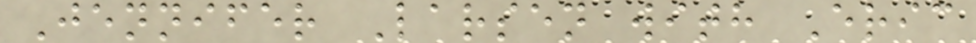Jennifer Larsen with Eric
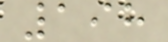198
